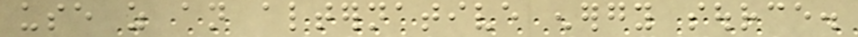use as an alternative energy source.
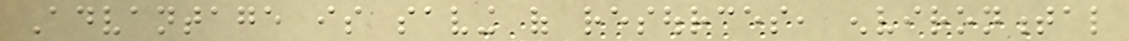Advantage is saving of resources, environmental
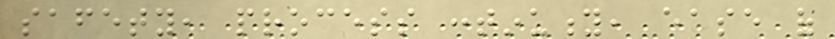safety, process continuity, ease of
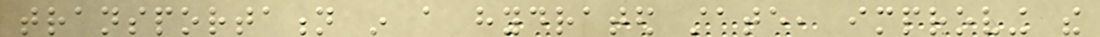transportation in a hydrated state, improving the
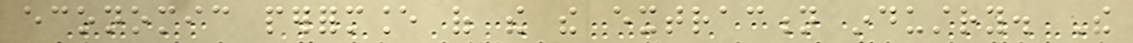economic performance of the the extraction industry. The
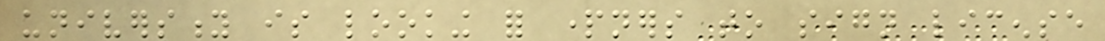university is looking for partners to sign license
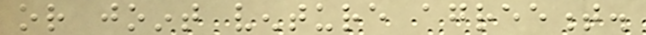or joint venture agreement.
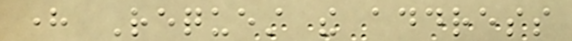here Request the address
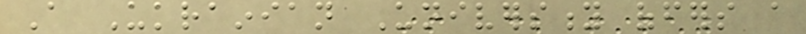A Ukrainian University offers a
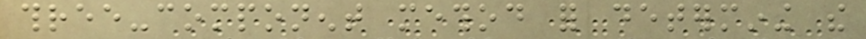three-component method for determining the
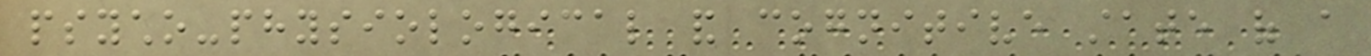psycho-physiological and cognitive state of a
